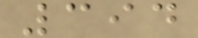394
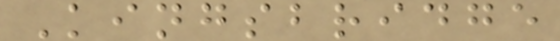Kingsbridge
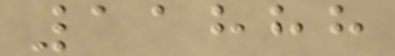11888
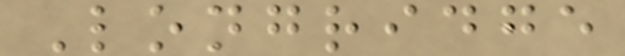Longridge
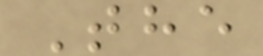The
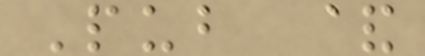Pub &
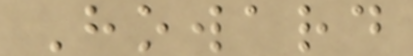Howard
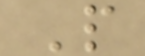P
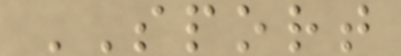SPORT
